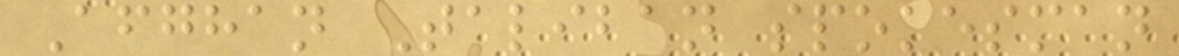Afghan Taliban spokesman
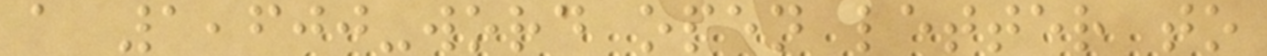a 1,600-word open letter to
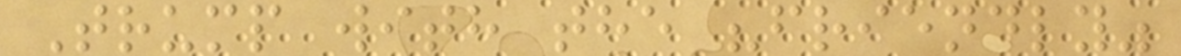Trump with the "friendly"
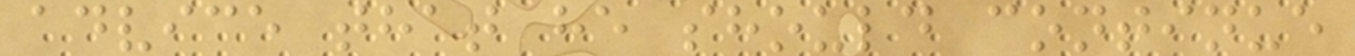advice that he should continue
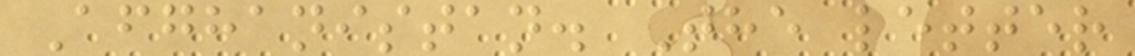Afghanistan. The letter
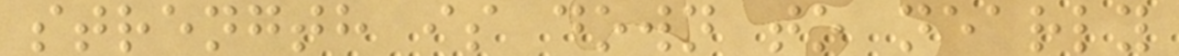strength is down to nearly
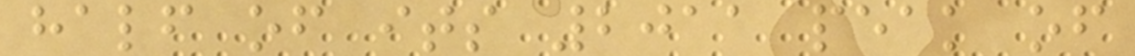half of its 2011 peak of
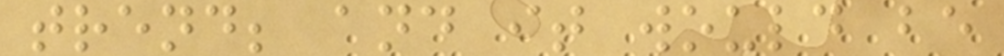trend; and it would be
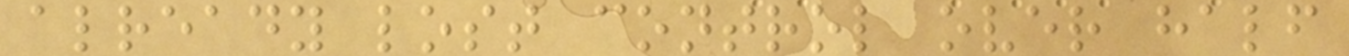already lost control over half
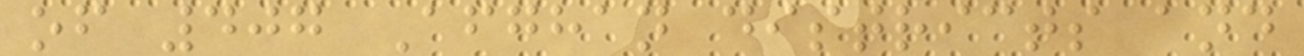of 407 Afghan districts and
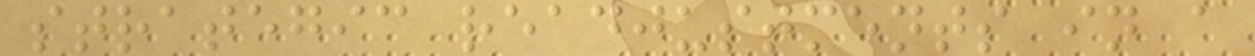strategic readjustments in a
